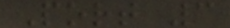Port 3
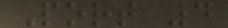Port 4
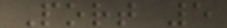Port 5
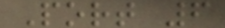Port 6
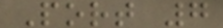Port 7
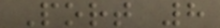Port 8
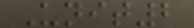Unit2
